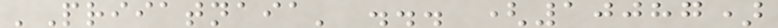'Priiatnaia' ... (10087)
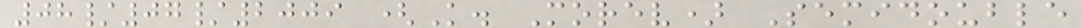08/07/2009 (K. Morev) Semidouble
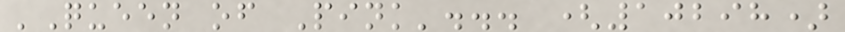'Queen of Pink'... (10298)
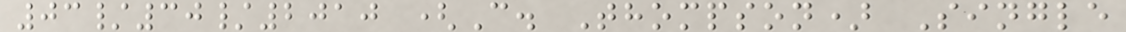03/30/2010 (C. Thompson) Single
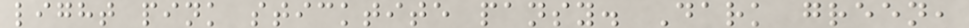light pink sticktite pansy. Dark green,
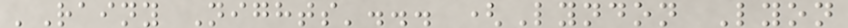'Rainy Nights'... (Lyndon Lyon
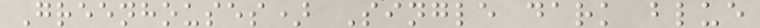Greenhouses) Single dark blue
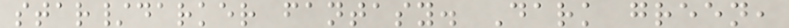star/darker fantasy. Dark green,
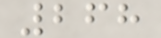268
